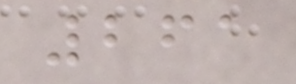261
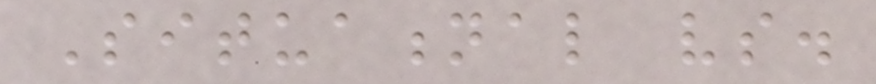Situational vs.
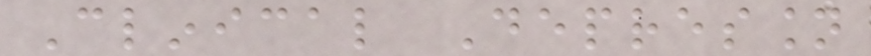Clinical Depression
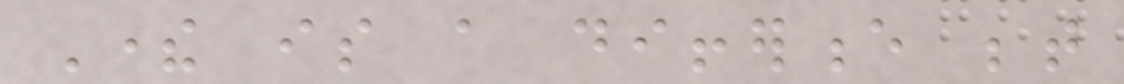There is a difference between
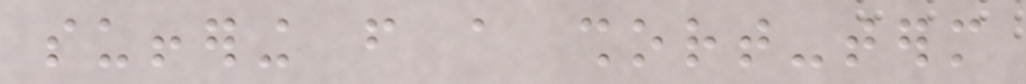suffering from a short-term
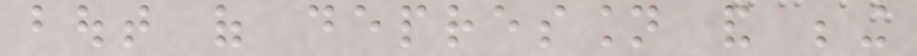bout of depression and being
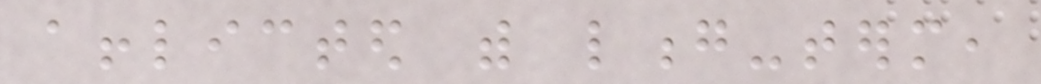afflicted with long-term,
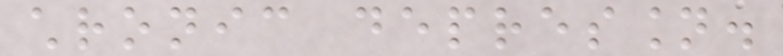chronic depression.
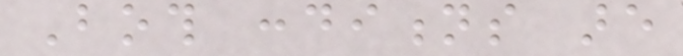Both conditions are
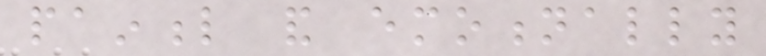painful and emotionally
